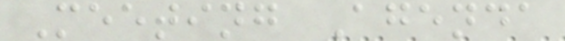Meeting Agenda
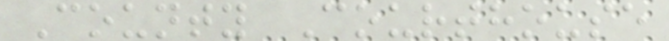County Courthouse
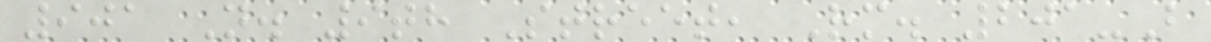901 N. 9th Street, Rm. 201-B
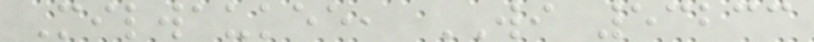Milwaukee, WI 53233
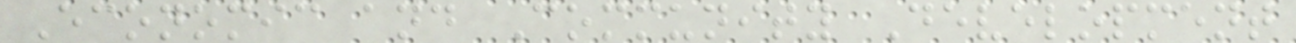Economic and Community Development
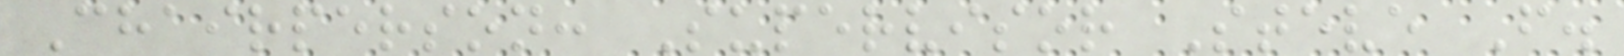Chairperson: Supervisor Steve F.
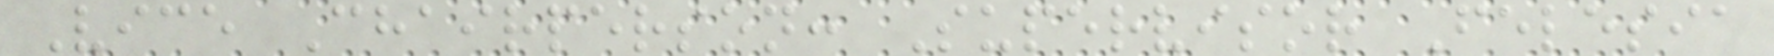Vice Chairperson: Supervisor Felesia
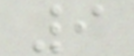9
